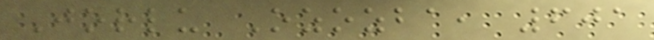Jorlu Ozozba, 601
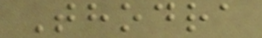Thodra
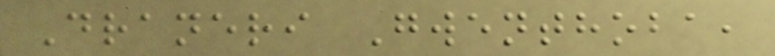Draneri Gwenthoba,
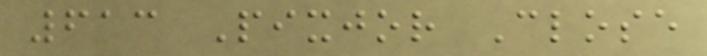613 Pixjor Close
